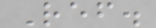Ref.
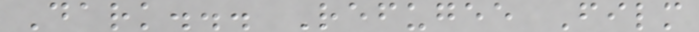Dark... Refugee Film
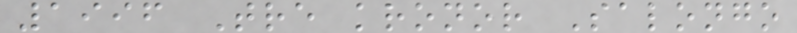1996 Tre kronor Salongo
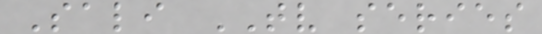Sali TV series
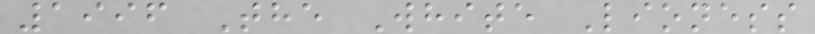1996 The White Lioness
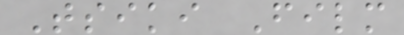Tsiki Film
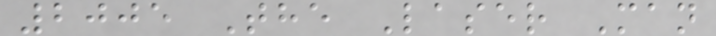2005 The Laser Man
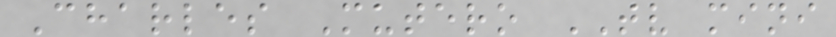Charles Mutero TV mini
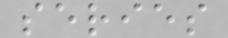series
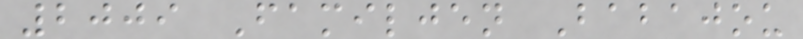2009 Familjen Babajou
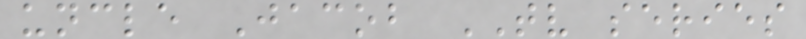uncle Jacob TV series
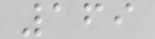169
